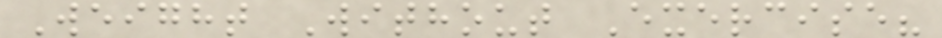Weight Without Exercise?
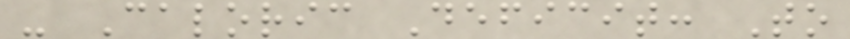- Caloric Deficit: To
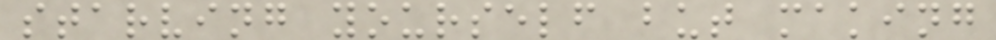starving yourself but making
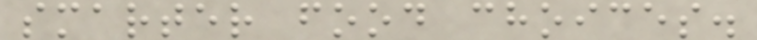smarter food choices.
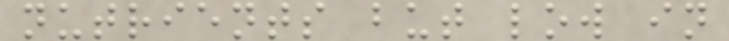nutrients but low in
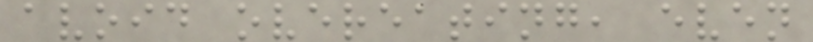avoid overeating, even
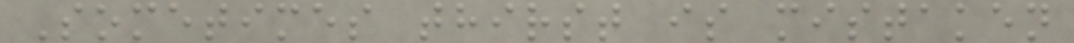Sometimes thirst is mistaken
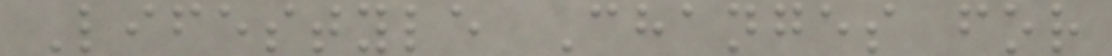Lifestyle Changes for
